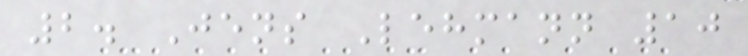2. Jens Lehmann 10
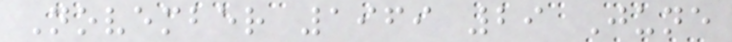November 1969 29 June
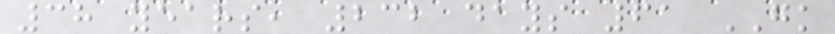38 years, 232 days 61 GK
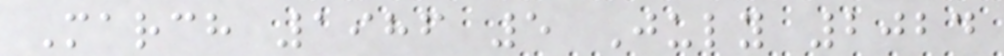March 1986 5 July 2024
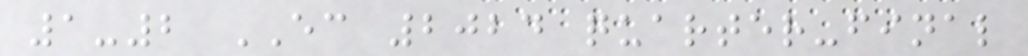1-2 EC 2024 quarter-final
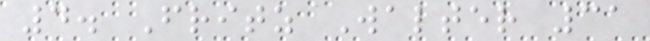4. Fritz Walter 31
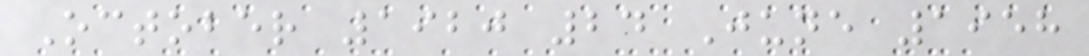October 1920 24 June 1958
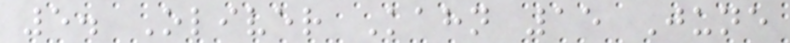5. Oliver Kahn 15 June
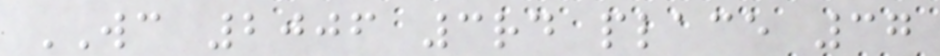WC 2006 3rd place 37
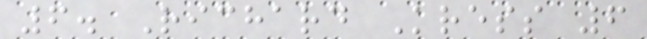6. Richard Kress 6
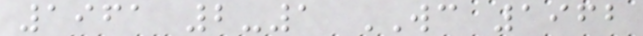1961 2-1 WC 1962
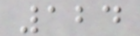124
